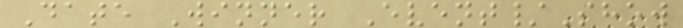Date Winner Event/Show
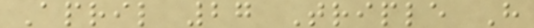April 27 Triple H
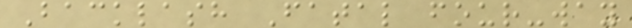Backlash Fatal four-way
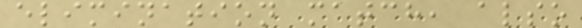elimination match, also
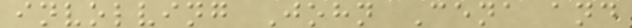involving John Cena and
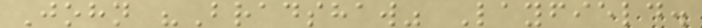John "Bradshaw" Layfield.
